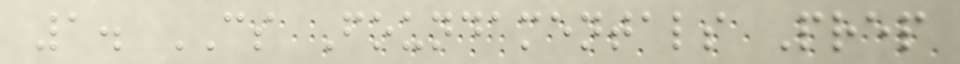1. CS Foundamentals Prep
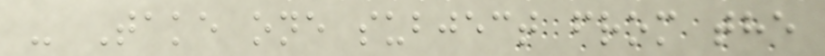- Take one subject from the
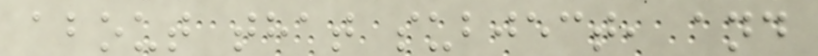about that subject, and
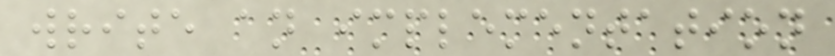write an implementation
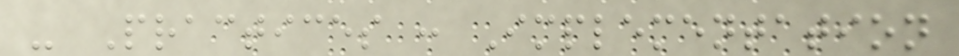- Practices : Implementation
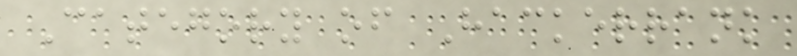Category of Hackerrank
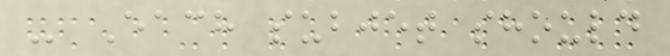- Each subjet should
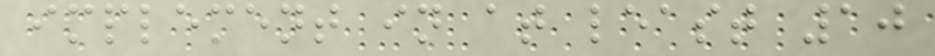implement in at least 10
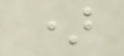)
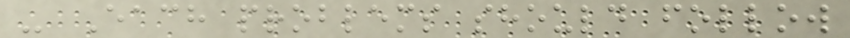- Each problems should follow
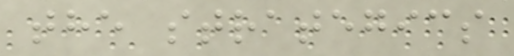the strategics
